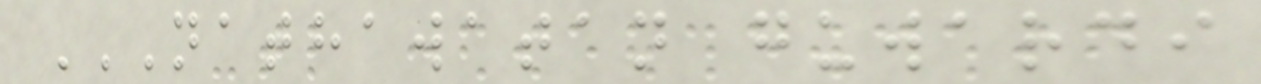NATHAWATAN GUWARDI
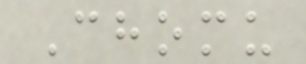Chomu
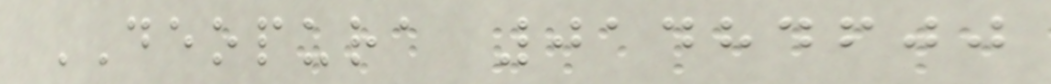DEOPURA 01484600
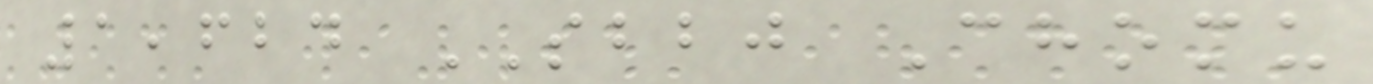1,624 SBBJ Chomu
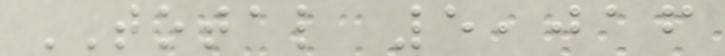TOTAL 5,016
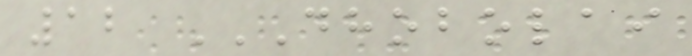12 DHOBOLAI
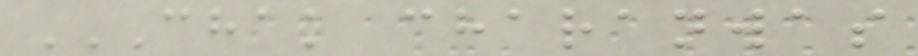CHAK CHARANWAS
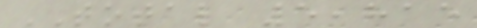TOTAL 5,815
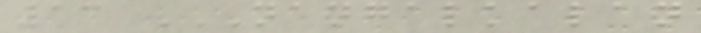13 NANGALKALAN
